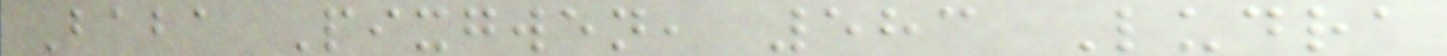Baba Pixgwen, 583 Ludra
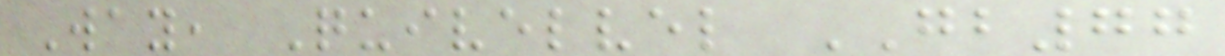Way, Quivelvel GB77
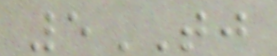5TJ
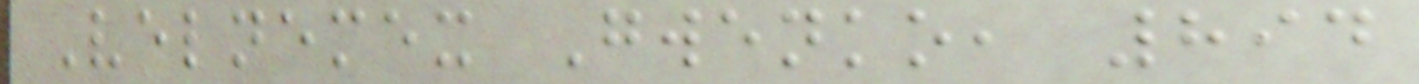Velnemex Gwenko, 894
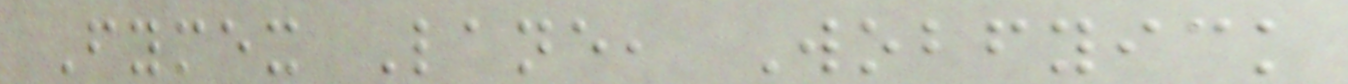Fymex Lane, Wobfyick
